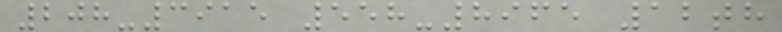208-3915 558-8965 12th
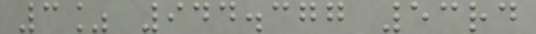3% 944.377 53rd
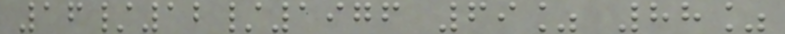16/12/1976 69% 88%
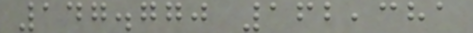147.770 162,381
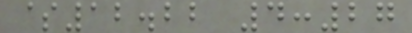$12.22 4:27
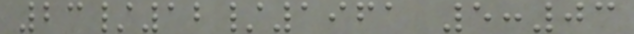23/12/1961 5:03
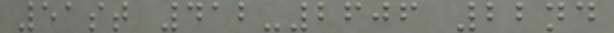51st 412-2606 22nd
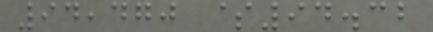94,470 $94.32
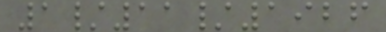1/11/1926
